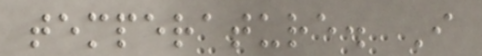temperature. I
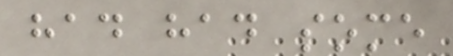had had some
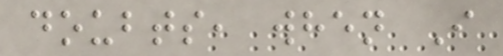doubts, when I
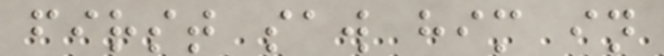first saw him in
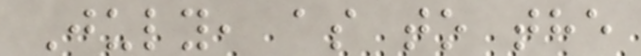July, as to the
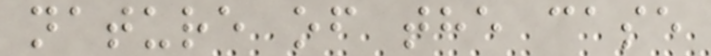nature of the case
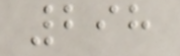298
